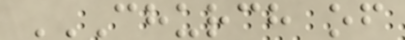CHURCH OF
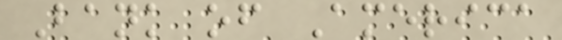Bank of America
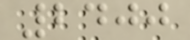2400
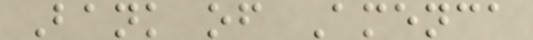Bank of Amenca
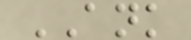ANK
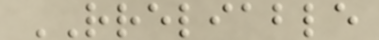RRELIABLE
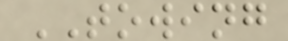TOWING
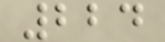224
